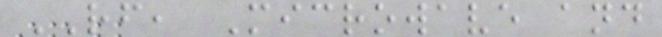RF, Microwave and
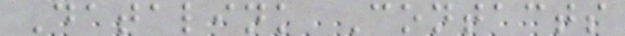Datalink Contacts
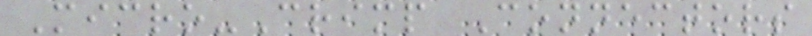Micro-Crimp Connectors
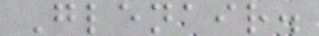Glenair.
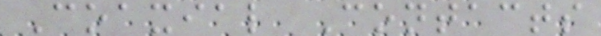Coaxial Contacts
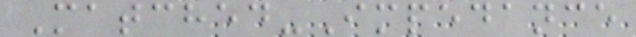Matched-Impedance
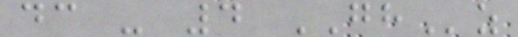dc - 4 GHz
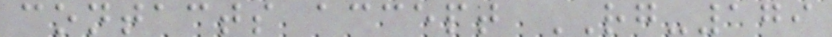contacts accept RG-179
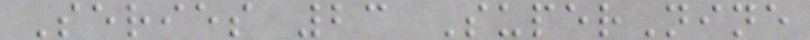Series 23 SuperNine
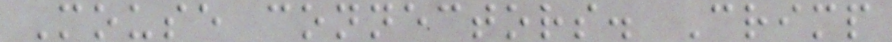Mouse connectors. Crimp
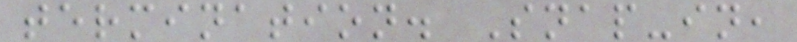termination. Snap-in,
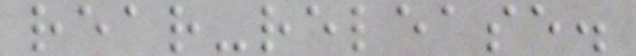rear-release.
